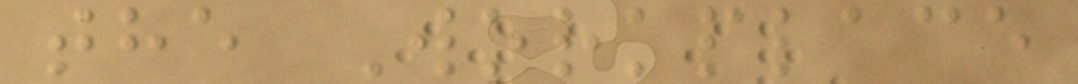the Workplace
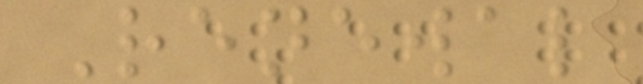Renewal
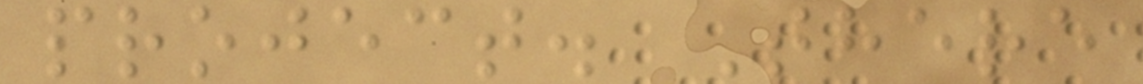project. There
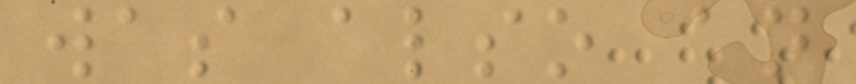was also an
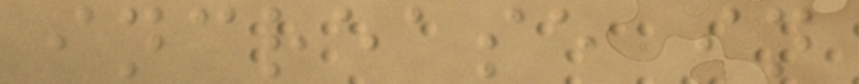increase in
